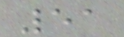51
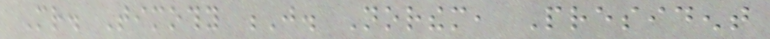Mr. Timothy J. Northem, President
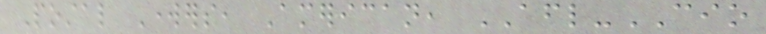Postal Workers, American, AFL-CIO
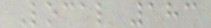Local 183
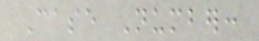Case Number:
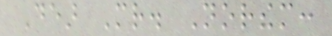Dear Mr. Northem:
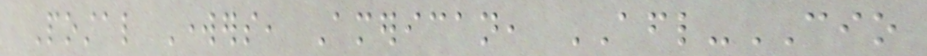Postal Workers, American, AFL-CIO
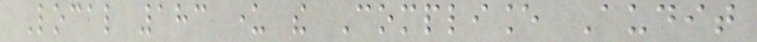Local 183 under the Compliance Audit
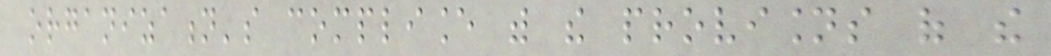organization's compliance with the provisions of the
